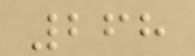268
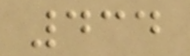434
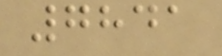7841
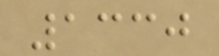1330
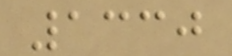1330
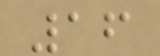16
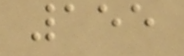155
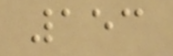153
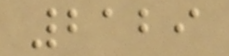2129
